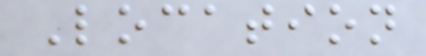Location
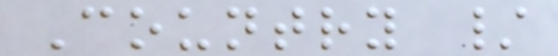Country /
